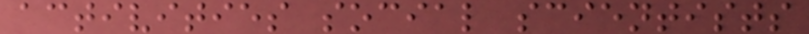activities social scientists
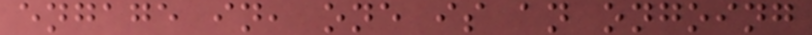engage in, one is an ongoing
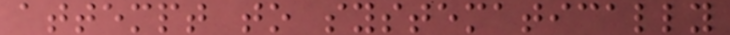attempt to systematically
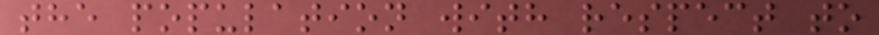the population with respect to
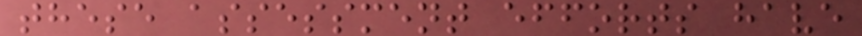these assessment efforts have
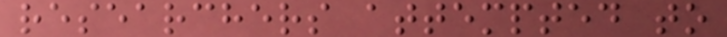researchers attempted to
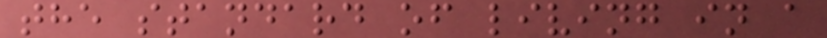the standard of living in a
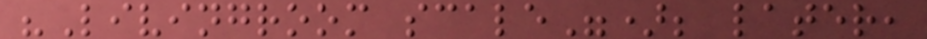"Livingroom scale"); later,
